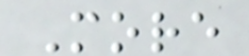More
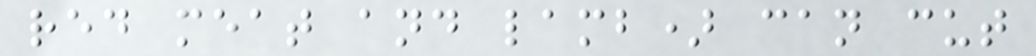red meat and lamb) can cut
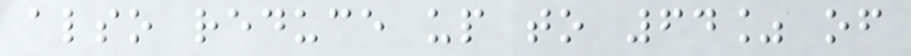also reduce up to 64% of
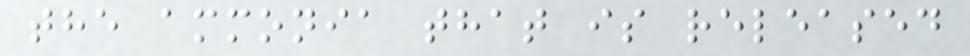the ammonia that is released
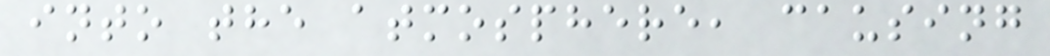into the atmosphere, causing
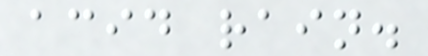acid rain.
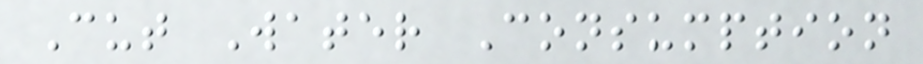Cut Water Consumption
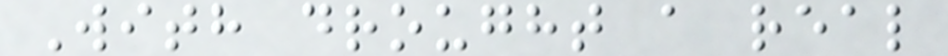With drought a real
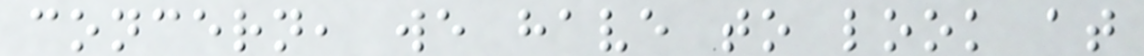concern, we have to look at
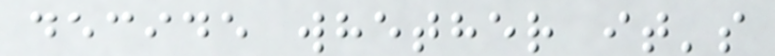decide whether it's
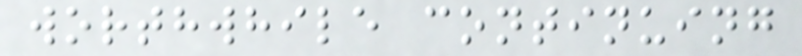worthwhile continuing
